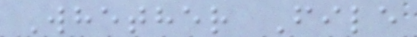Whether File
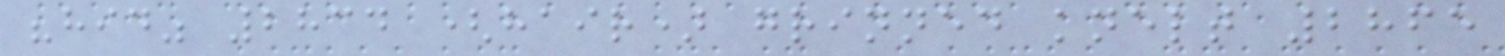"hid" 2834 (hair) grinned knelt 2865
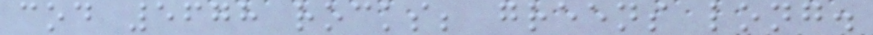cod 5678 rocks; greens long.
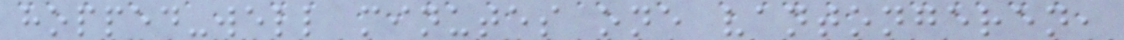hopped-well minutes one vantongeren,
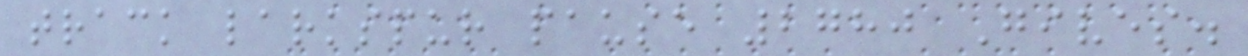track larkspur pause 2780 Gives.
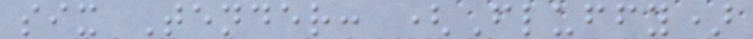six Tender: (Fluffy)
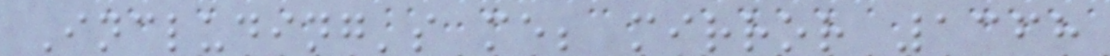Including's me; mirror 1368
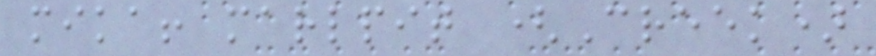mika! marlpit (Creek)
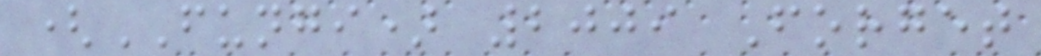(FUNGI) 2009 Forget
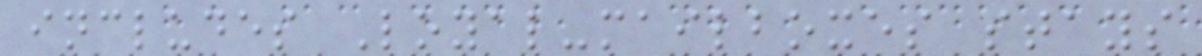includes Loyal-mailboxes stays
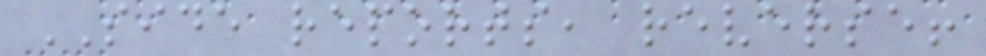SIDE reports, reverse!
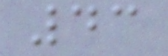43
